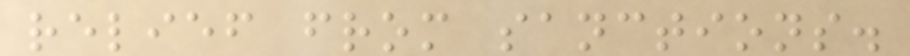relief from sanctions.
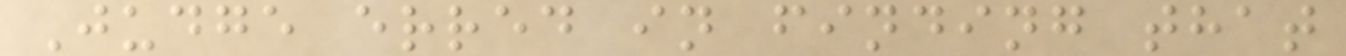Judge erred in finding that
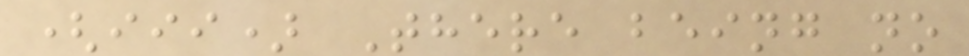(iii) There being no
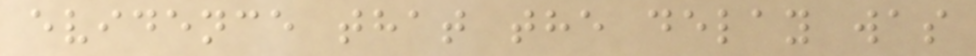evidence that the delay was
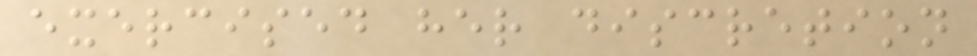exercised her discretion
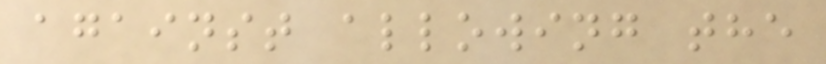against allowing the
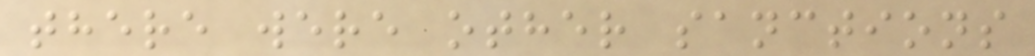there were other sanctions
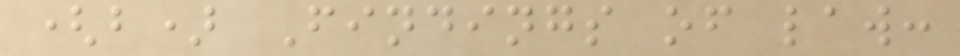(b) Findings of law:
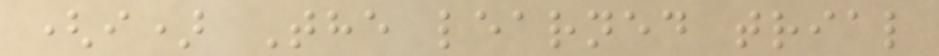(i) The learned trial
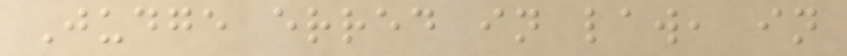Judge erred in law, in
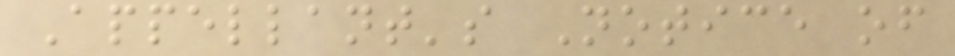Appellant's Notice of
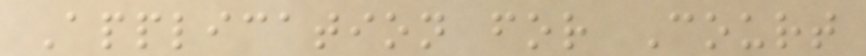Application for Court
